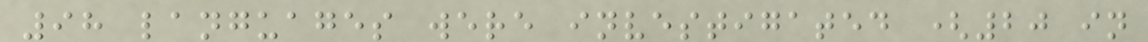98 languages were investigated (20 in
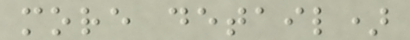more detail)
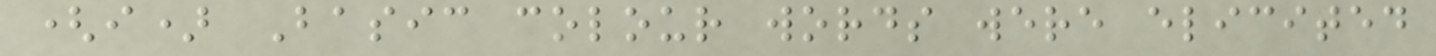(i) Basic colour words were elicited
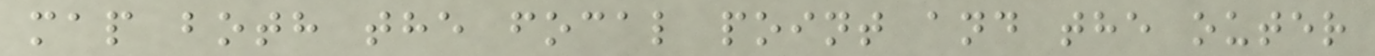map both the focal point and the outer
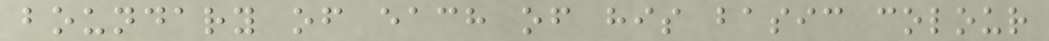boundary of each of his basic colour
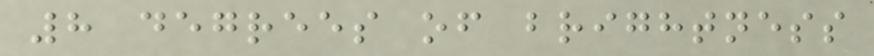8 degrees of brightness
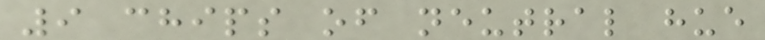9 chips of neutral hue
